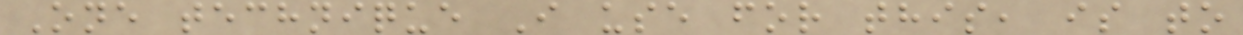One technique I use for this, is to
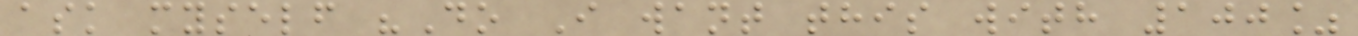ask myself "Do I want this with 100%
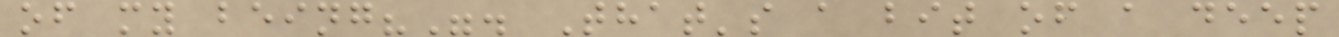of my being?". That's a bit of a deep
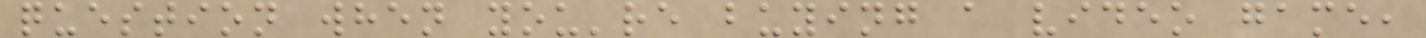question when you're buying a video game,
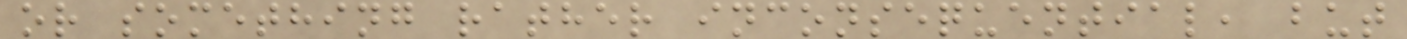or something rather inconsequential, but
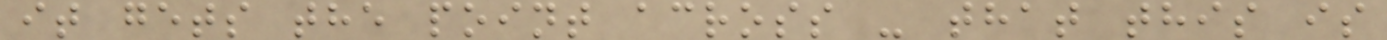it gets the point across - that this is
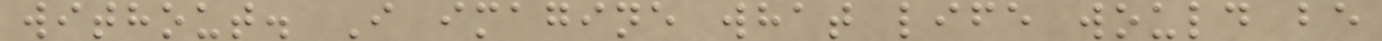without. I imagine what life would be
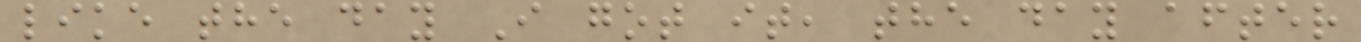like the day I got it, the day after
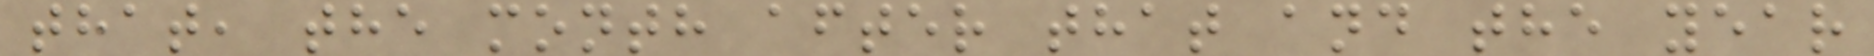that, the month after that and the year
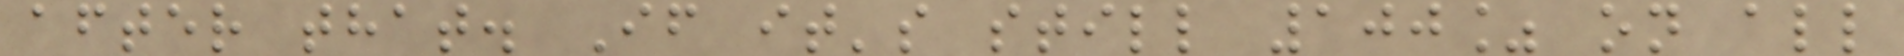after that. If it's still 100% on all
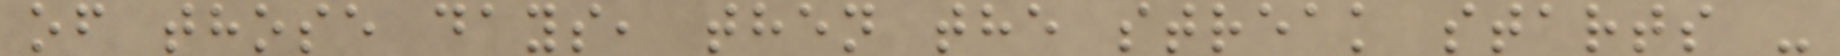of those days, then the streak starts -
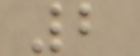2
